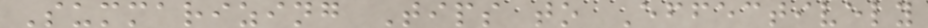Summarizing Tips to Effectively
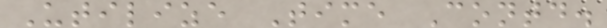Utilize Time Contd.
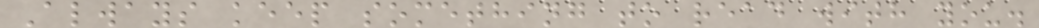Always keep something to read with you.
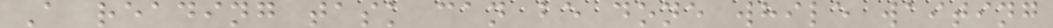A reading task can be done while waiting
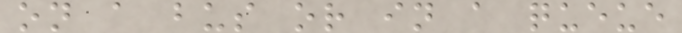on a bus or in a queue
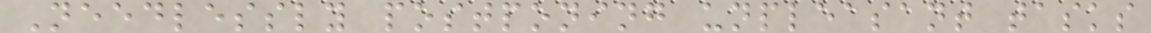Needlessly postponing unpleasant tasks
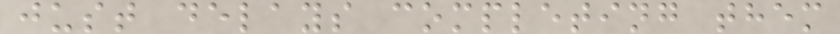just delays completing them
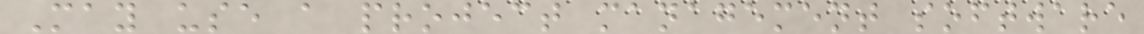May use a project management software
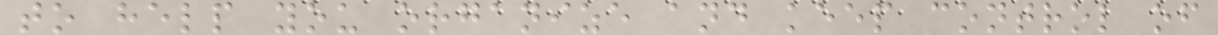to help you organize and keep control of
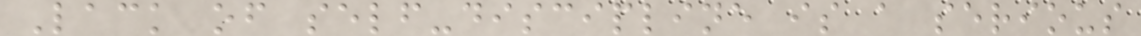Lack of self-discipline is a serious
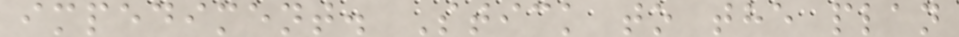impediment. Stick to the plan
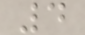4
